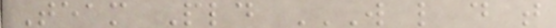Team Pld W L D T
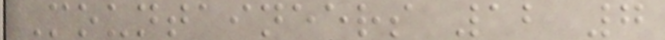Mountaineers 12 7
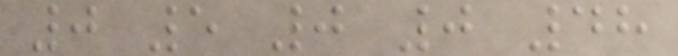0 5 0 0 48
